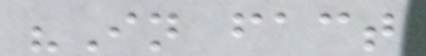"In fact
